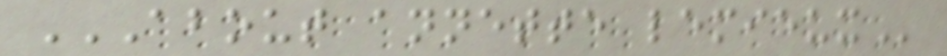ABOUT ANNETTE LEMIEUX
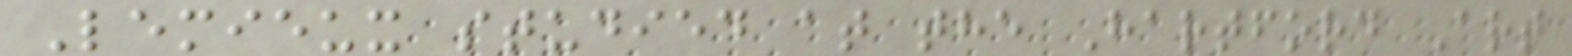Lemieux studied at the Hartford Art
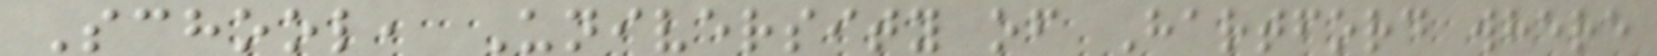School, University of Hartford where
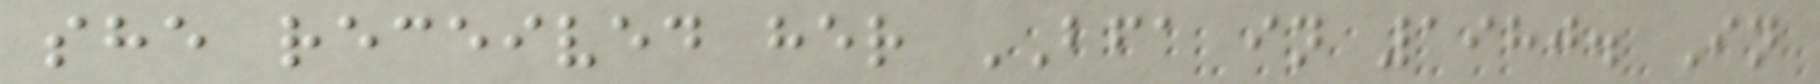she received her BFA in 1980. In
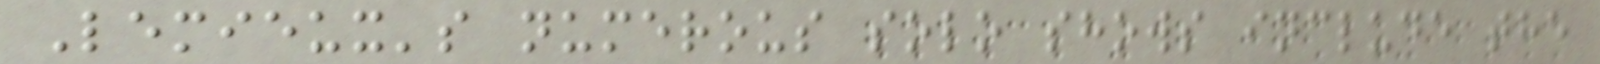Lemieux's numerous solo shows include the
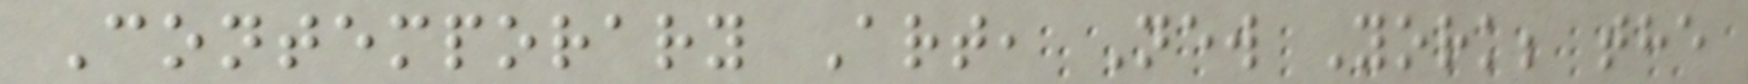Contemporary Art, New York; the
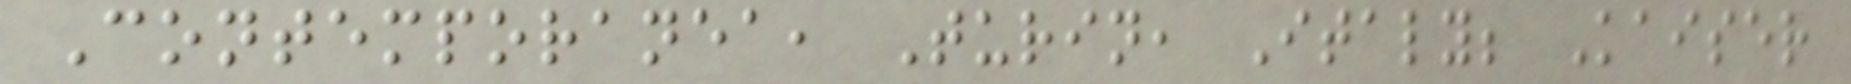Contemporanea, Turin, Italy; Kaiser
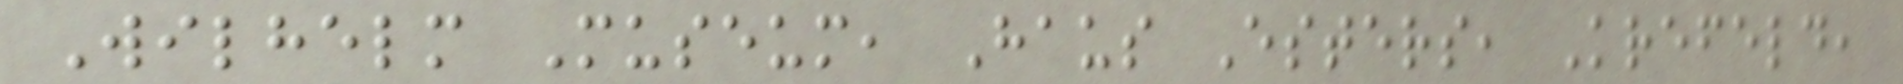Wilhelm Museum, Haus Esters, Krefeld,
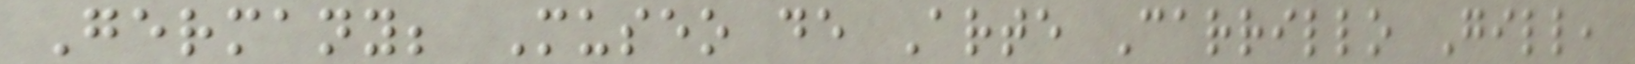Germany; Museo de Arte Carrillo Gill,
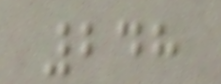248
